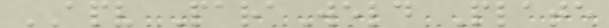APV ParaWeld Plate
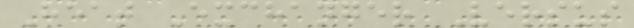Heat Exchanger Versus
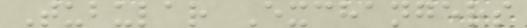Tubular Exchangers
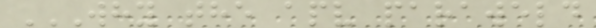WHY THE APV PARAWELD
